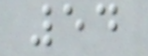54
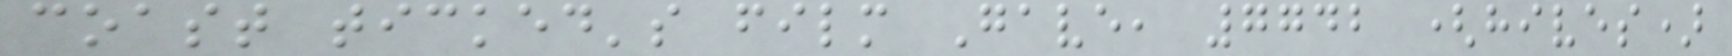coast ticked's film Gave, 7742 (hives)
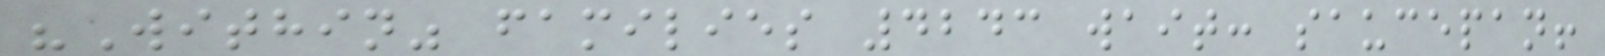"Within" families 4243 wait: saucepan!
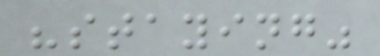"staying"
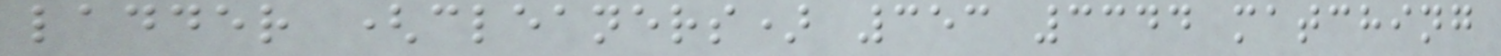ladder (cleaners) 353 3344 matching
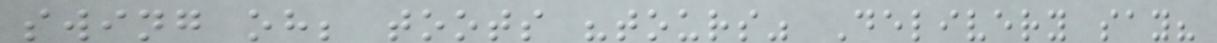swing oh; toots "tours" Delivery say?
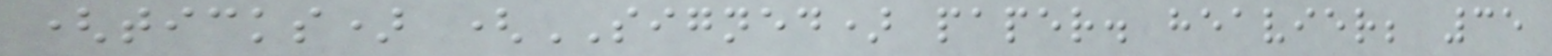(ticks) (SIGNED) paper. heavier; 35
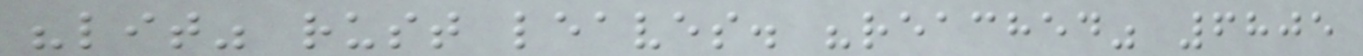"lit" rust leaves. "reached" 6805
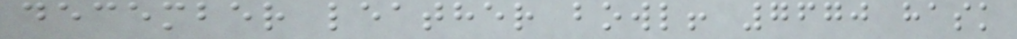december leather bowl! 7670 hask
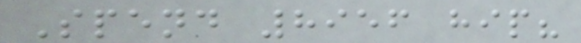Spend 8956 hip?
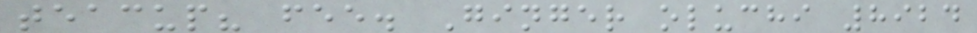teacup? fee. Ginger oluchi 8924
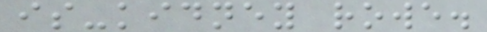is-kidney rowe.
